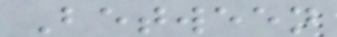Between
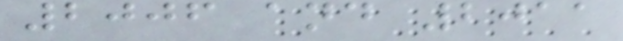2006 and 2011
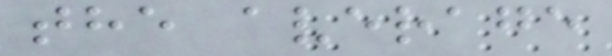the average
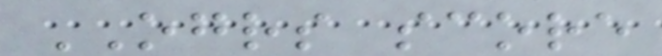OGRS score
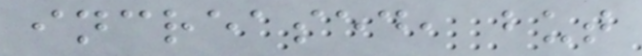increased, but
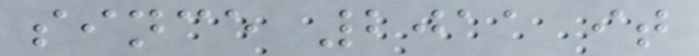since 2011 it
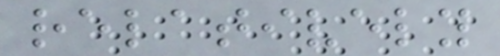relatively
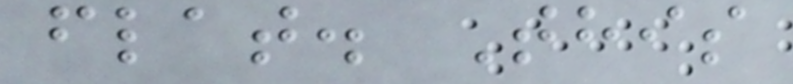flat. This
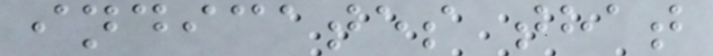indicates that
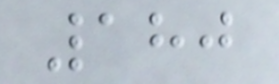180
